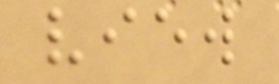view
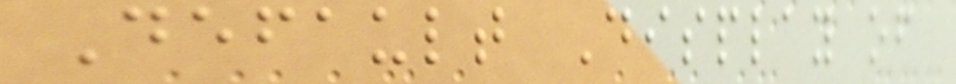Default Display of
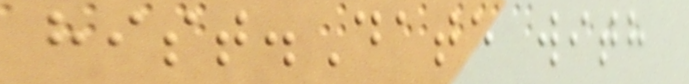hist.Date with
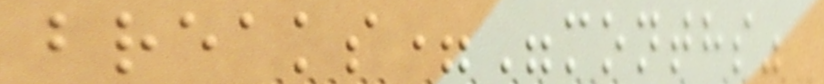breaks="months"
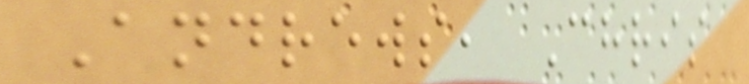Andrews, Chris
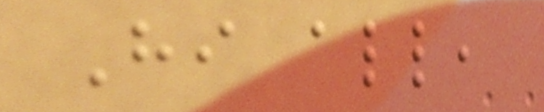Hi all,
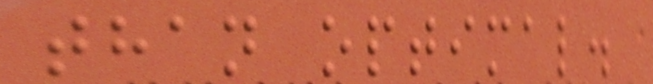than optimal.
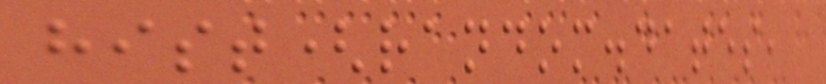hist(random.dates,
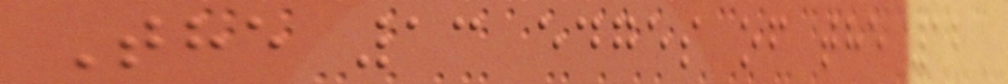The 13 edges of the 12
